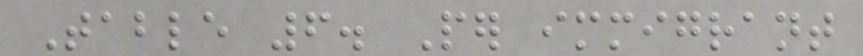Table 6. Per immigrant
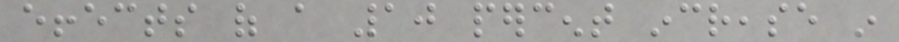effects of a 10 percent increase in
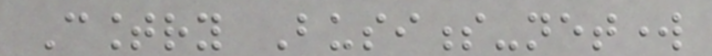Country Business-network
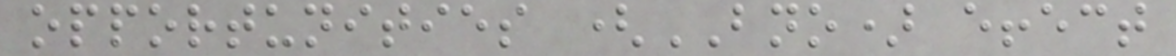opportunities (BNO) effect
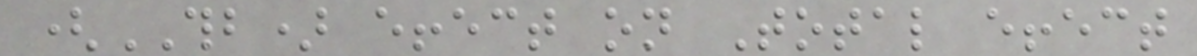(THB) effect on Total effect
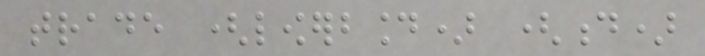trade (lowerbound) (d)
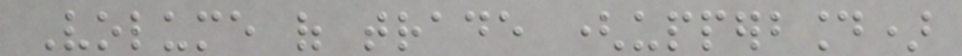Volume of trade (upperbound)
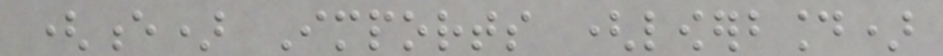(e) Imports (lowerbound)
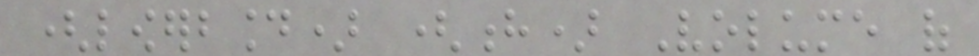(lowerbound) (h) Volume of
